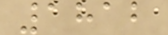1812
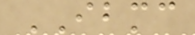IBMC
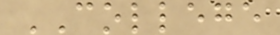COLLEGE
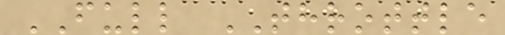FULL THROTTLE
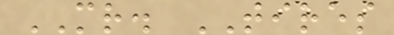MR. TIRES
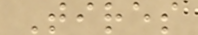Tires
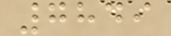7849
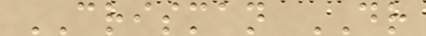CRISMAN DR
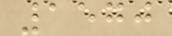1570
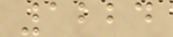1224
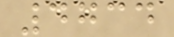4734
